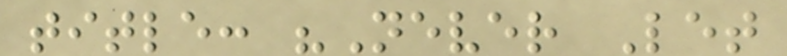title: "Never Let
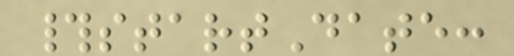#startDate:
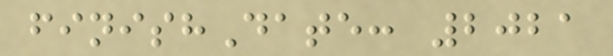finishDate: 2021
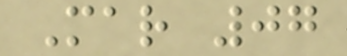Mar 07
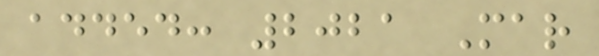added: 2021 Mar
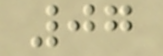07
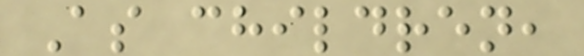As children,
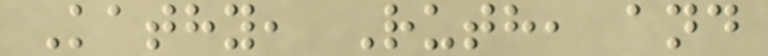Kathy, Ruth, and
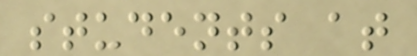students at
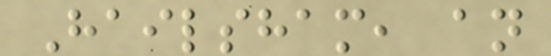Hailsham, an
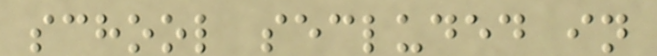school secluded in
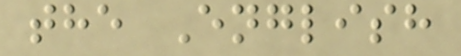the English
